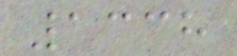1338
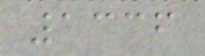1336
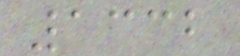1332
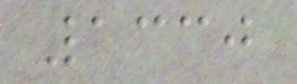1330
